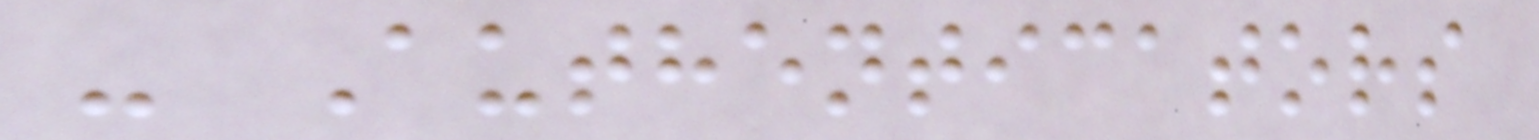- Authenticators
